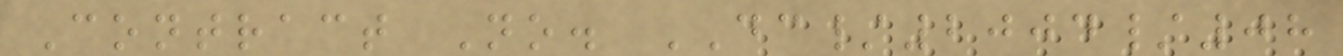Contract No. DC/2004/08
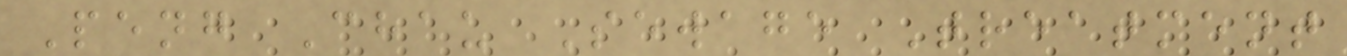Peng Chau Sewage Treatment
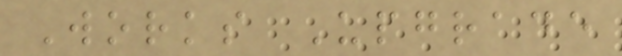Works Upgrade
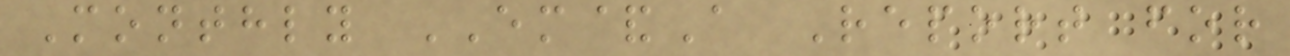Monthly EM&A Report for
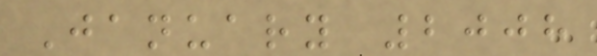January 2008
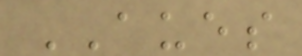AUES
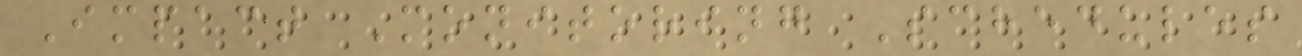Impact Monitoring Schedules
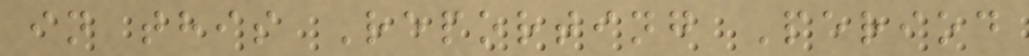in this Reporting Period
